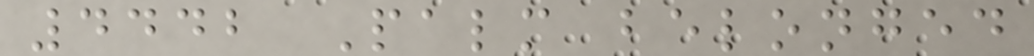4442 Palm belonged
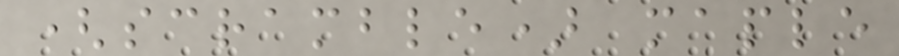(scramble) maple
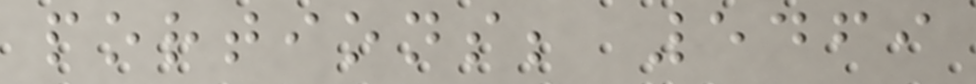portions; 5469
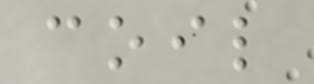coil
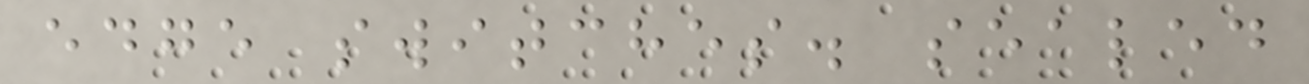edge switches. sealed
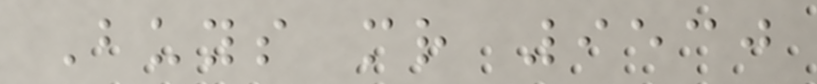Buys mr 9530
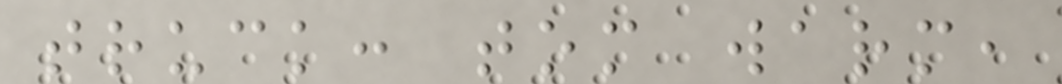truck: tom warm,
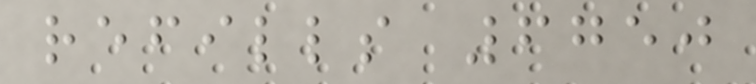refills 6750
